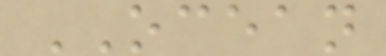OCEAN
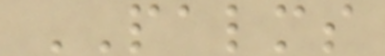PALMS
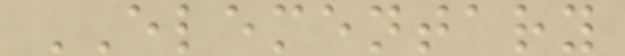ELEMENTARY
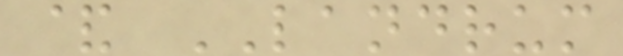& LANDRUM
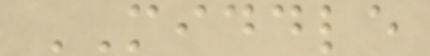MIDDLE
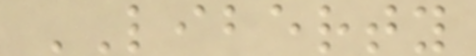LIBERTY
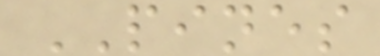PINES
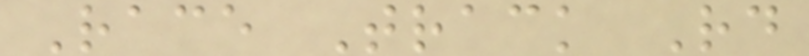Race Track Rd
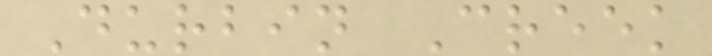Durbin Creek
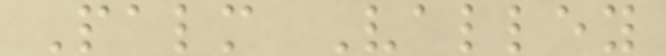Palm Valley
